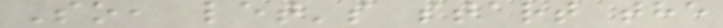So, let's start the
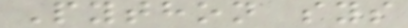Python sys
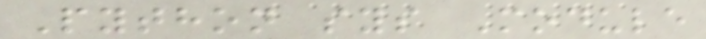Python sys Module
